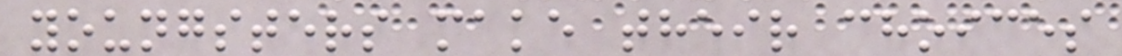youngsters make their choices
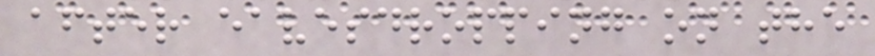after eavesdropping on the
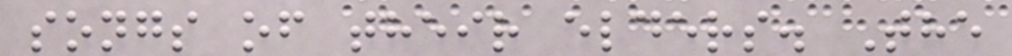songs of their elders. The
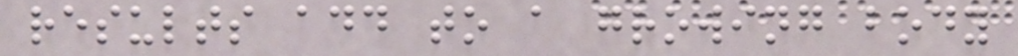results add to a growing body
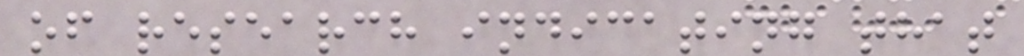of research indicating that
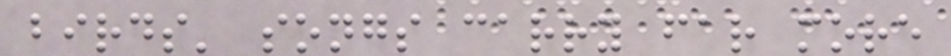birds' songs carry far more
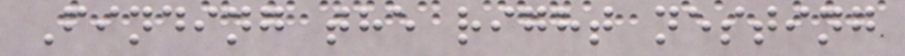Finding the right nesting
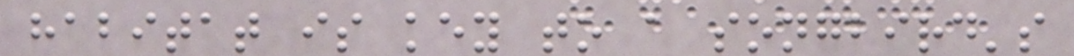habitat is key to a songbird's
